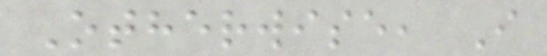Otherwise, I
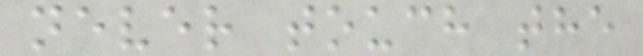never touch the
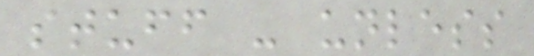stuff - unless
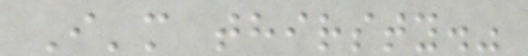I'm thirsty."
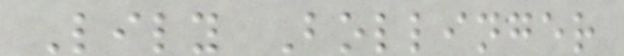Lily Bollinger
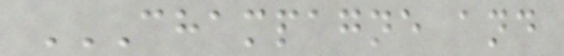CHAMPAGNE AND
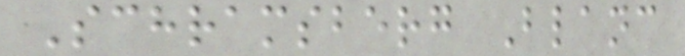Schramsberg Blanc
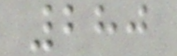280
